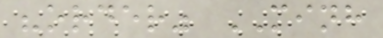"order" MINH
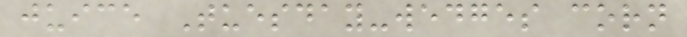juice Tuesday-wedges corn
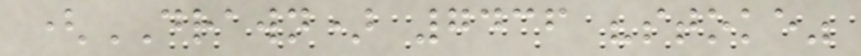(DRAWN) 7436 "stoke"
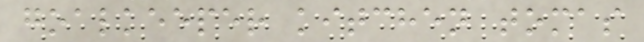goalkeeper kitchen tomas
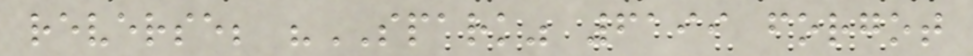reverse; "SPARK" 6199 forgot
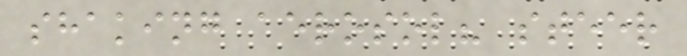shaking aerosol? steer
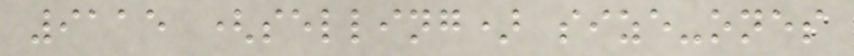9115 (selling) size-ones
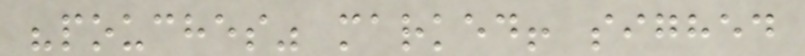"pouches" marked! sighed
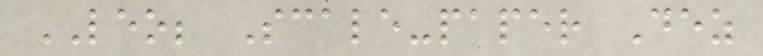LEO; Scale-paper Dez
